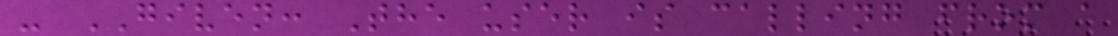- GIVEN: The user is calling from a
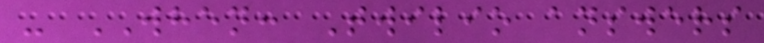- WHEN: Twilio answers
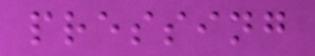pressing
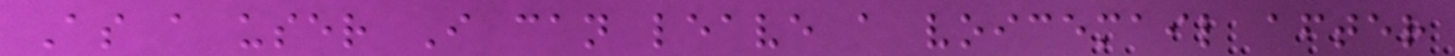As a user I can leave a voicemail after
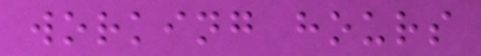working hours
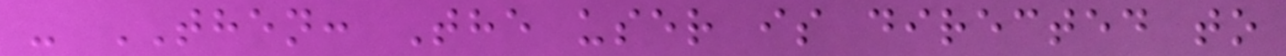- THEN: The user is directed to
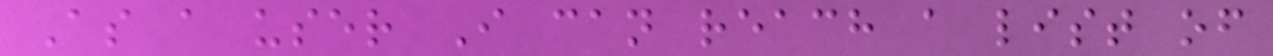As a user I can reach a list of
